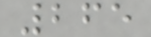265
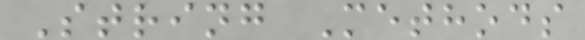String Methods
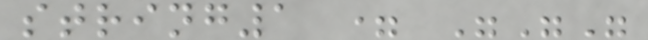string1 = """
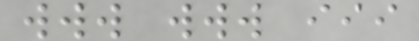www www iii
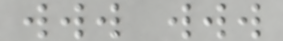www www
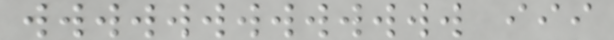wwwwwwwwwwwww iii
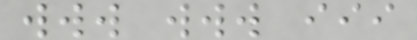www www iii
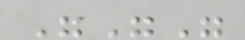"""
